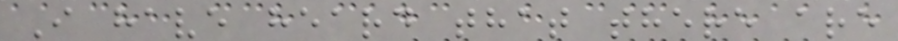I have heard that there are
